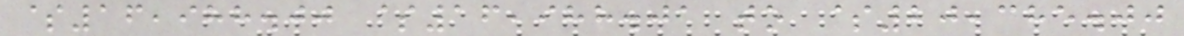$16,988.00 $16,988.01 to $20,385.00
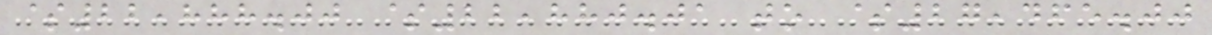$22,888.00 $22,880.01 to $27,465.00
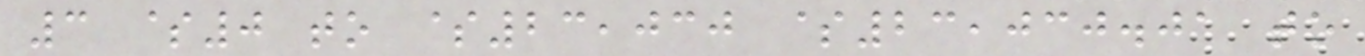3 $0 to $23,030 $23,030.01 to
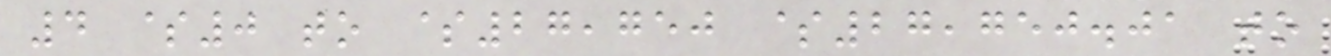4 $0 to $27,750 $27,750.01 to
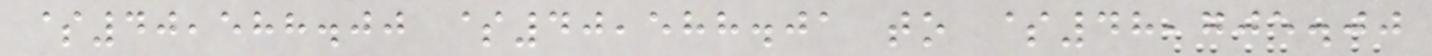$40,588.00 $40,588.01 to $48,705.00
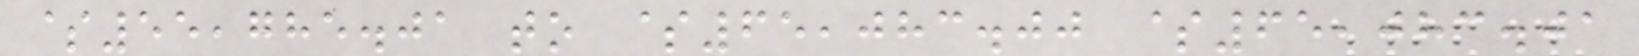$55,785.01 to $65,083.00 $65,083.01
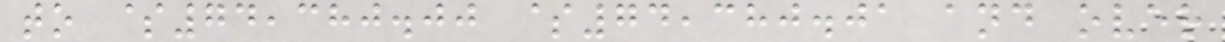to $74,380.00 $74,380.01 and over
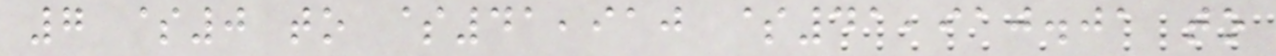7 $0 to $41,910 $41,910.01 to
